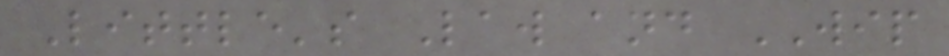Little's Law and WIP
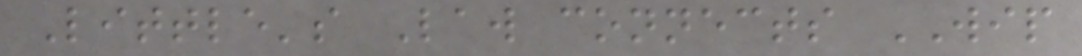Little's Law connects WIP
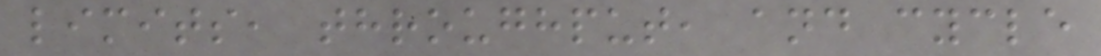limits, throughput, and cycle
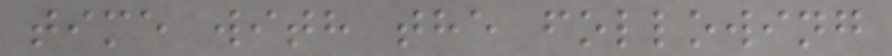time with the following
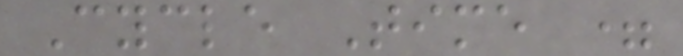Cycle Time =
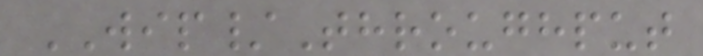WIP/Throughput
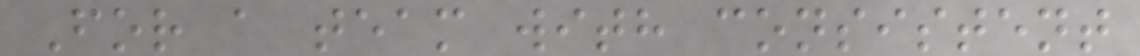For a team with consistent
